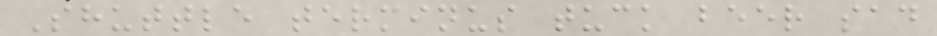Shuttle terminus tuck beer sad
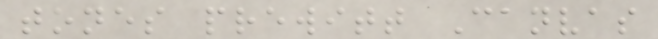tones prewitt Canvas
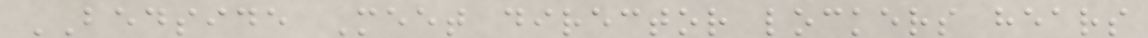BEDSIDE Meet director lockers hears
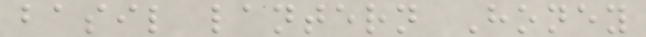basil lantern Honey
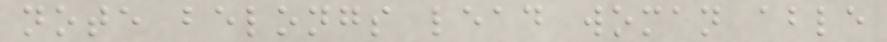note belongs lead woman able
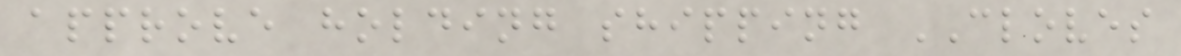approve holding shipping CLOVES
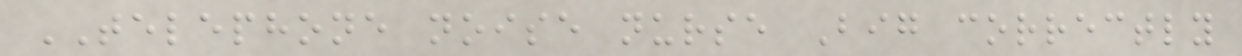TELEPHONE noise nurse Big correctly
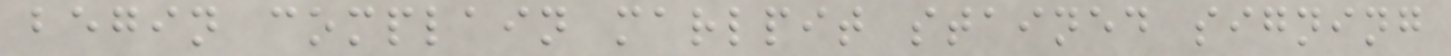begin complain marlpit stained signing
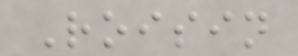Roisin
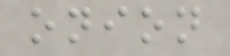onion
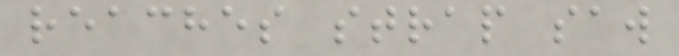reaches strap saw
